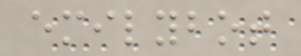emilybot
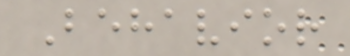Behavior
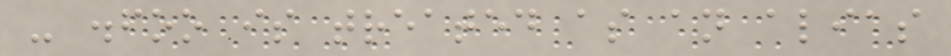- .foo is treated as an alias
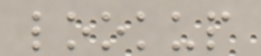lookup
